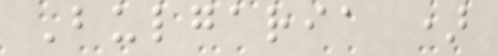Bulgaria )
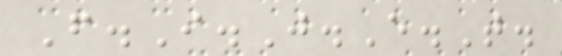F.I.J.E.T.
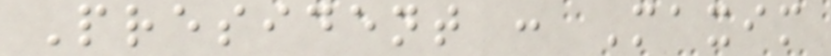President : Maxim
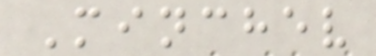Minchev
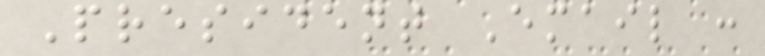President Email :
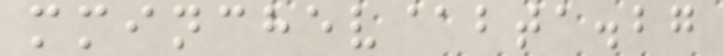mminchev@bta.bg
